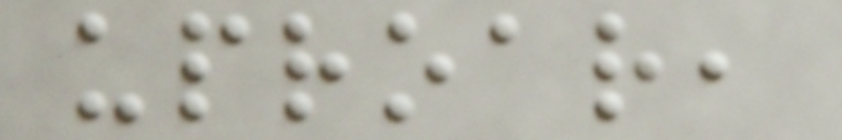uproar,
